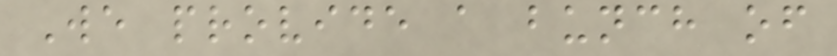We provide a bunch of
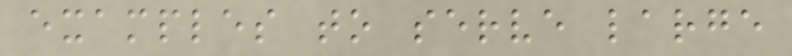examples to serve large
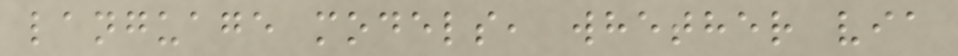language models, whether via
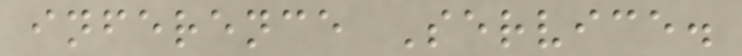inference Service.
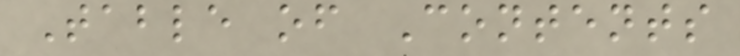Table of Contents
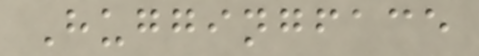Huggingface
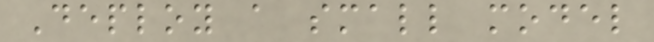Deploy a small model
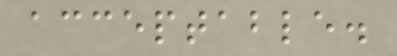acceptable.
